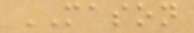MASON
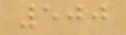500
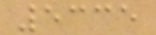5335
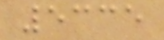5335
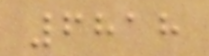6818
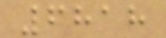6818
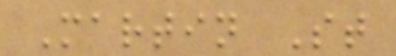Martin St
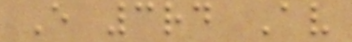E 3rd Av
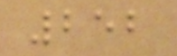252
